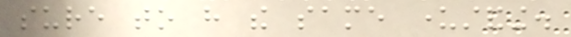sure to have the same understanding.
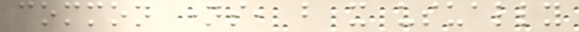common names, but it usually
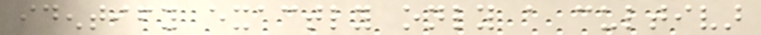identify exactly only a cultivar
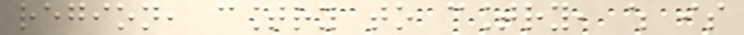region, country to country, which is
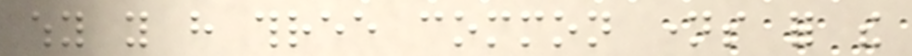why you have three common names for the
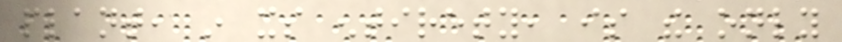plant, in its entirety, is the only
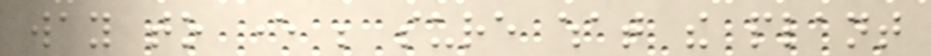way to ever be sure what the plant
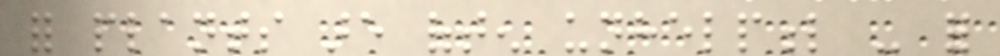for plants are often unhelpful - for
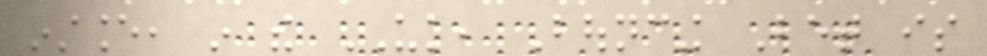instance, in the UK, Bouncing Bet is
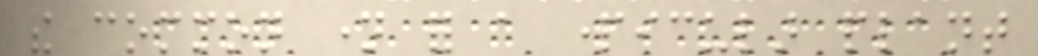the common name for a particular plant
